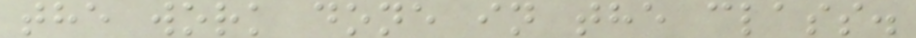the work done in the class.
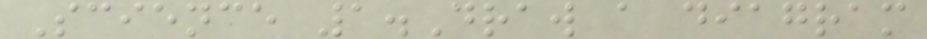Science 1.Draw a diagram
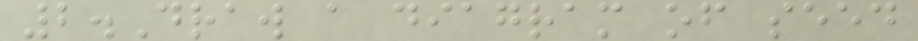2.Draw a diagram of seed
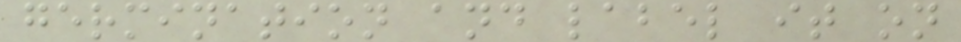germination and label it on
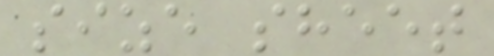size sheet
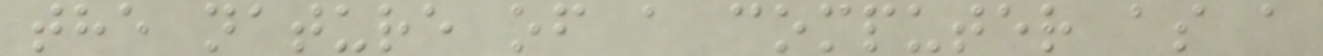the nature of a computer as a
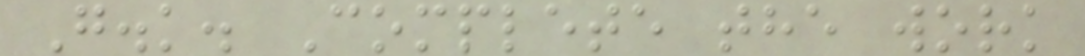G.k. Complete the work
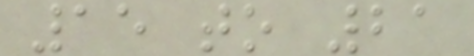15 to 21
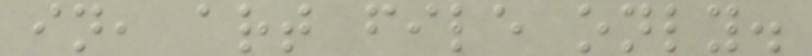in, art file only.
